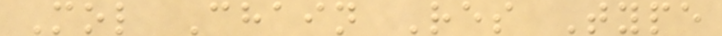Mol Chain Res Type
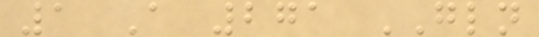1 A 271 GLN
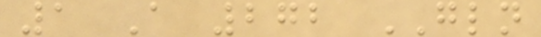1 A 272 GLN
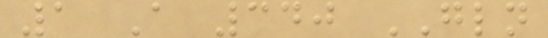1 A 340 GLN
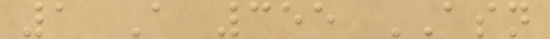1 A 355 ASN
